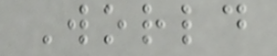World
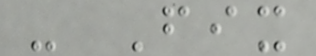- Fix
